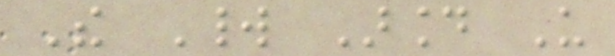The World Around Us
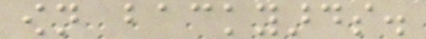own backyards.
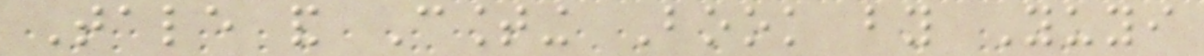Tale and Counting Book by Yuyi
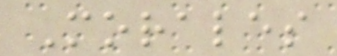Morales
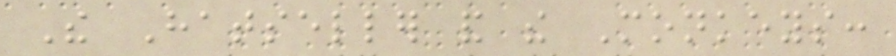The Hatseller and the Monkeys:
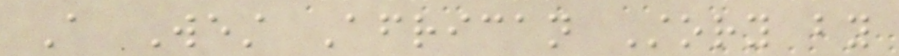A West African Story by
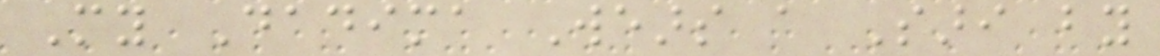My Dadima Wears a Sari by
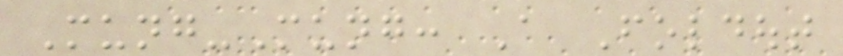Mung-Mung: A Foldout
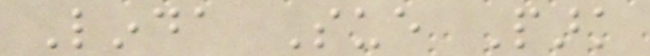Linda Sue Park
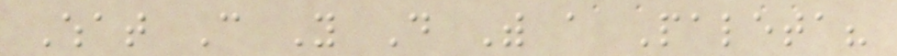What Can You Do With a Paleta?
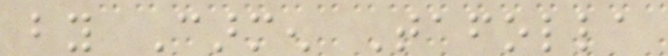by Carmen Tafolla
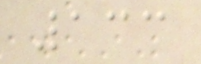133
